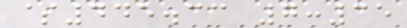$445.33 7:35
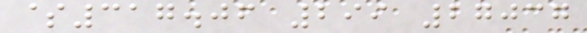$317.06 299 27037
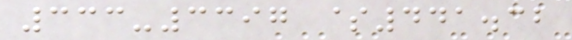333-3397 $441.32
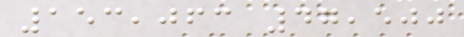153,063 47,500
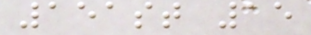151st 15
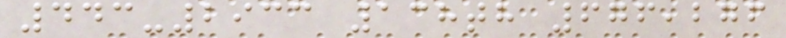443-2933 138th 676,276
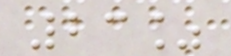23%
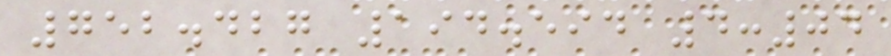752.427 194.594 4:04
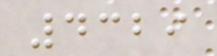4329
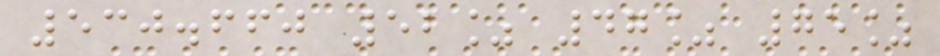530.660 52% 47% 75%
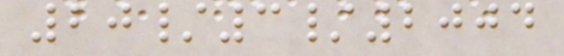20/3/2004
